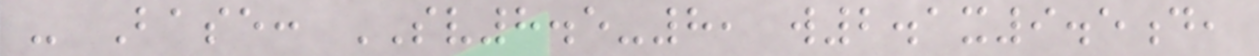- Base: SV8.5-8, w2.1x9.5d,
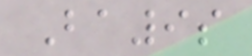Ba9s
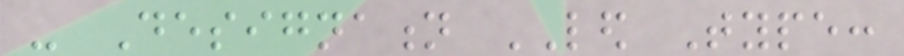- Designation LED Type:
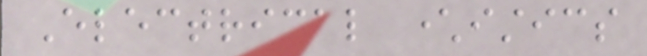Electrical characteristics
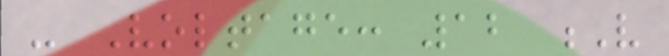- Voltage: 12 V
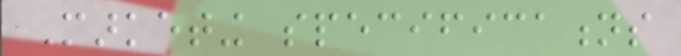Marketing specifications
